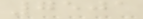7501
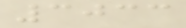3033
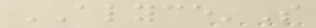ALYCE'S
